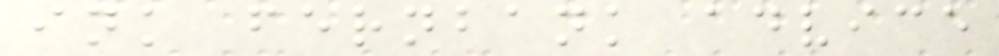ink fernbank advice
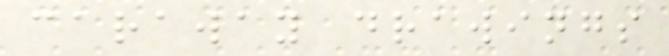caraway drawings
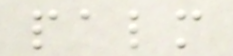palm
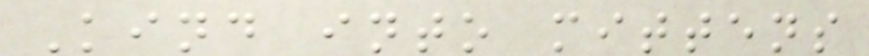Kind into mittens
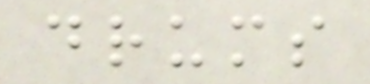drums
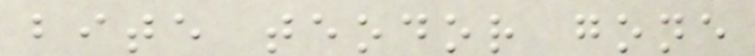bite teodor gone
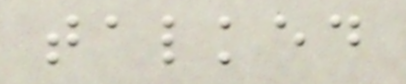talked
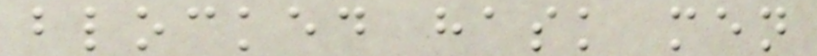blocked hask men
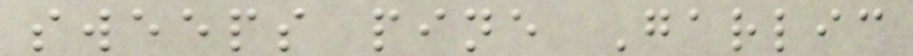sweeps pine Garlic
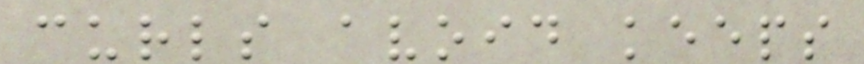curls avoid keeps
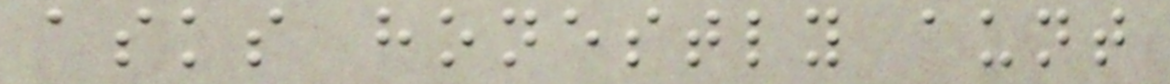asks honestly aunt
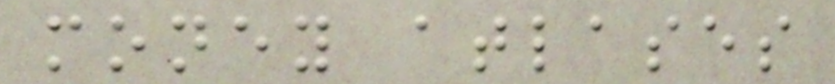money atlases
